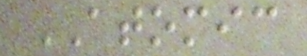ATOMIC
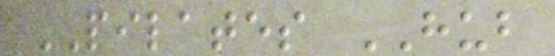PILATES HUB
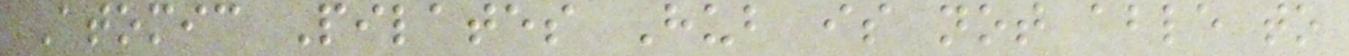Atomic Pilates Hub is not able to
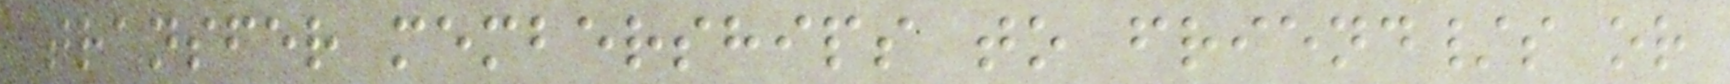transfer memberships to friend/s or
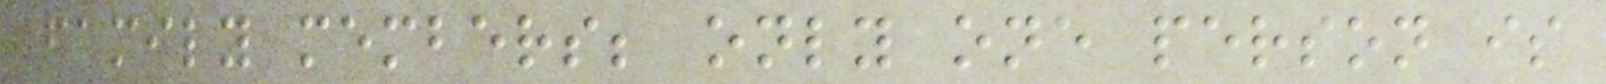family members; only one person is
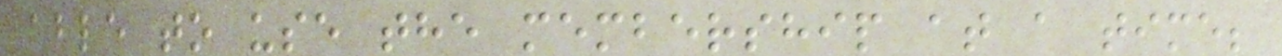able to use the membership at a time;
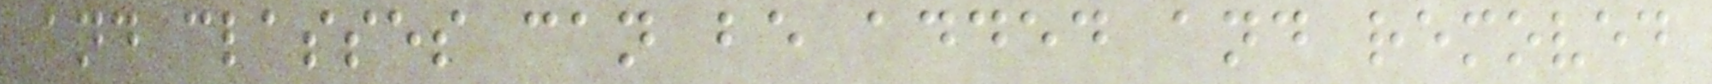and classes can be added and removed
